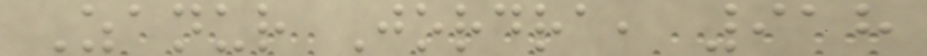Zanur Jordra, 918
